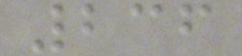236
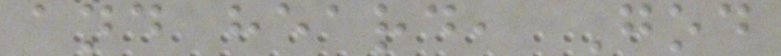and heard, God
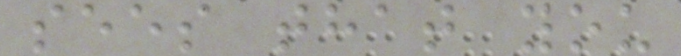sees that you
